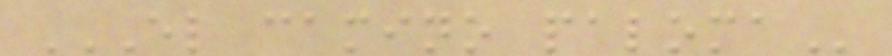EL CAMINO PALOMA
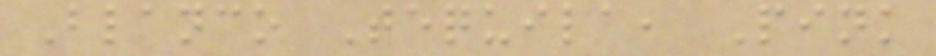Blanco Tequila, Pink
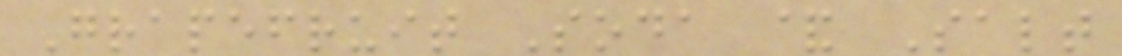Grapefruit Soda & Salt
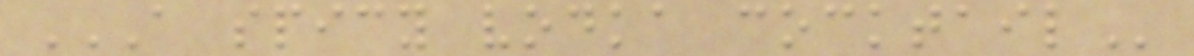A SPICY VODKA COCKTAIL
